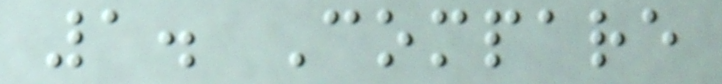1. Compare
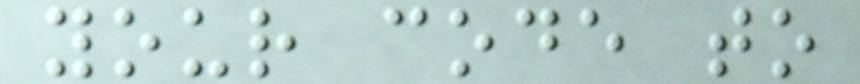your code to
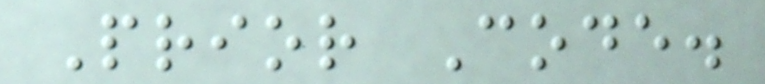Prior Code.
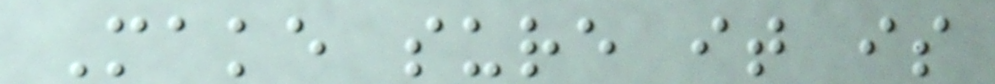Make sure it is
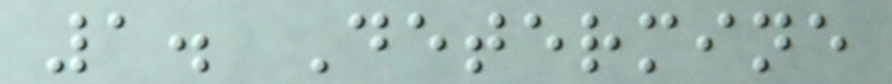1. Determine
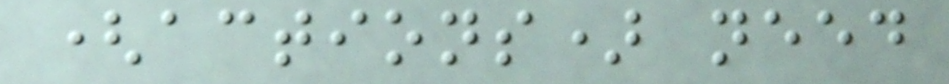(actions) need
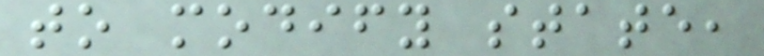to modify state,
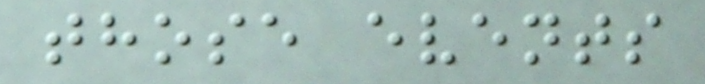those events
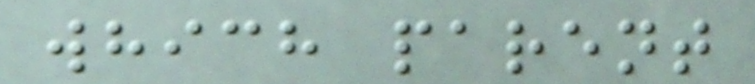which parent
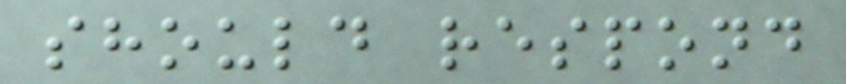should respond
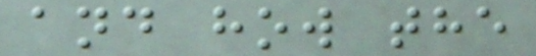and how the
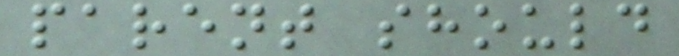parent should
